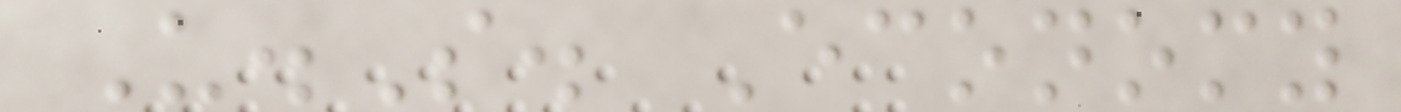U.S. Economy
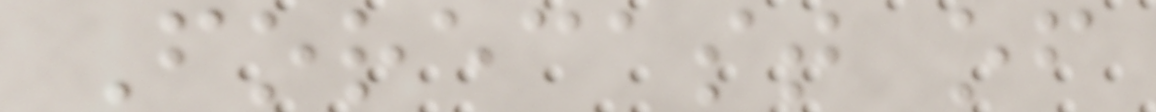Forecast of
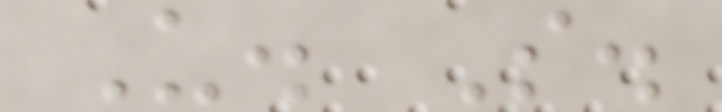U. S.
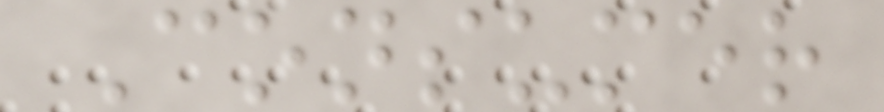Consumer
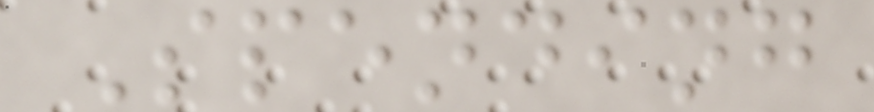Spending
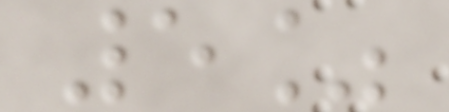5%
